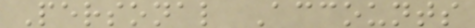Personal Accounts
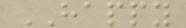HAPPY
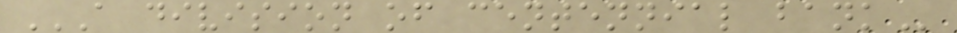A DIVISION OF CENTENNIAL BANK
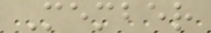Member
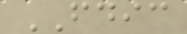FDIC
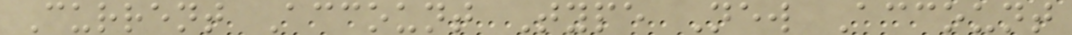Current Account Type New Account
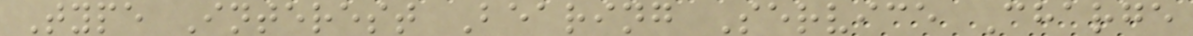Type Interest Bearing Service Charge
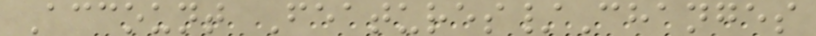Account Features/Changes
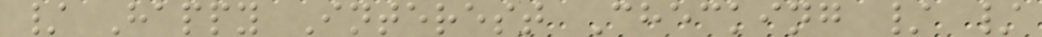/ Happy Interest Checking / /
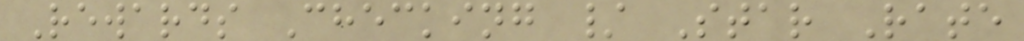Rewards Checking / Star Rate
